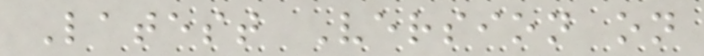Latest Version on
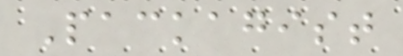Packagist
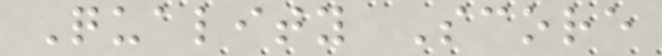Quality Score
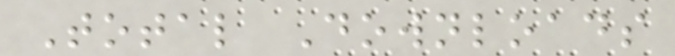Total Downloads
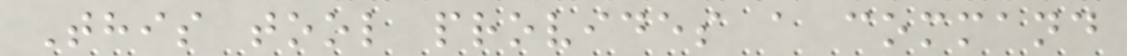This tool provides a command
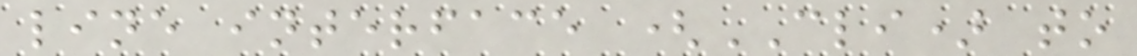line interface (CLI) to
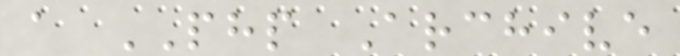a PHP Archive
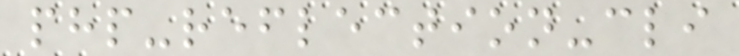php-reflection-cli
